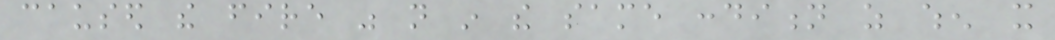caused the fire was not in the same condition as when it
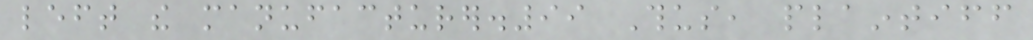left the manufacturer.99 Thus, plaintiff
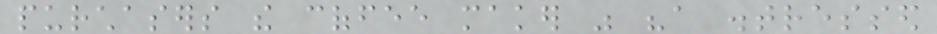purchasers the coffee maker was "a distressed
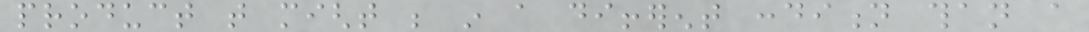product that might be in a different condition than a
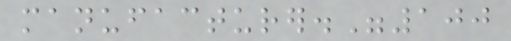manufacturer."100
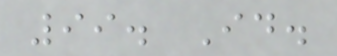99. Id.
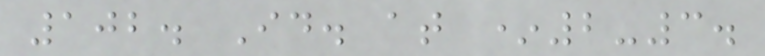102. Id. at *2-3.
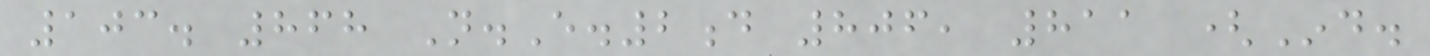103. 868 N.E.2d 806, 811 (Ind.
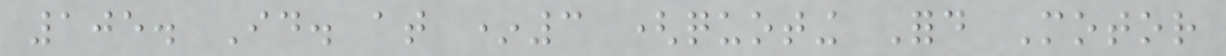105. Id. at *3 (quoting Ford Motor
